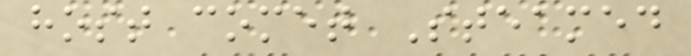host comet Steamed
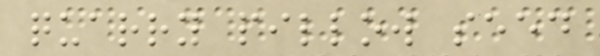quarry pillow seed
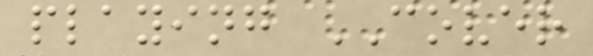playing COVER
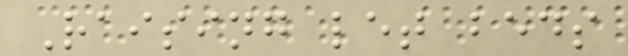Raising let beds
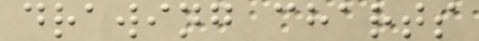drawing charts
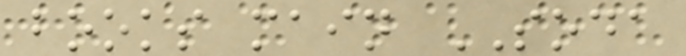books main SODA
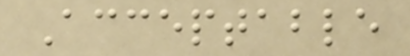Acceptable
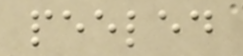peeled
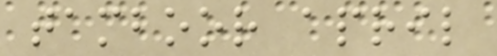tamboor april
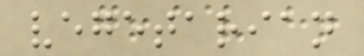vegetarian
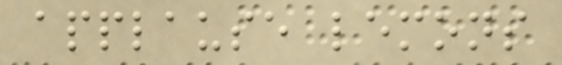applause lemons
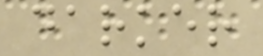darker
